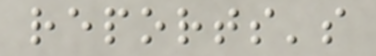reports's
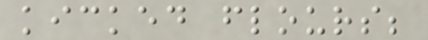kicked flours;
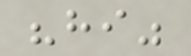"hi"
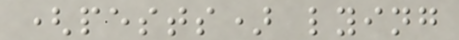(pests) lying
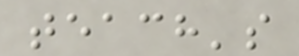teach's
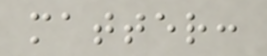matter:
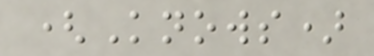(Knows)
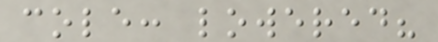cole: lowered?
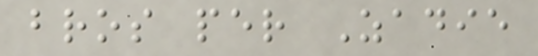bros per Zadie
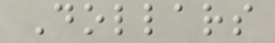Dollars
